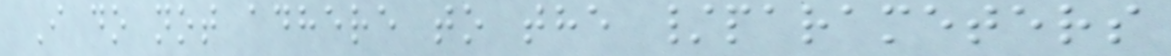I do not adhere to the /parameters
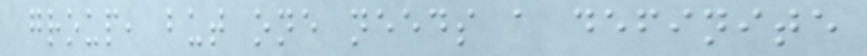group, but one needs a definite
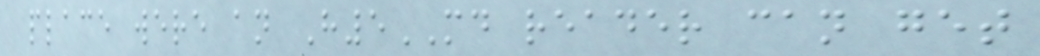place were an H5MD reader can get
